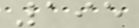195
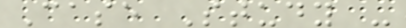Case Study -
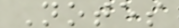Notes
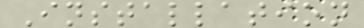Installation
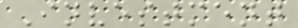Investment
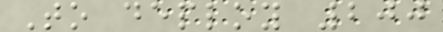To deploy 200
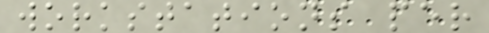workstations per
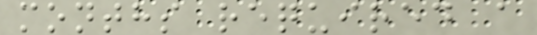months required a
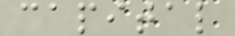capital
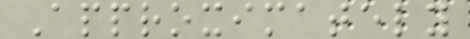Approximately
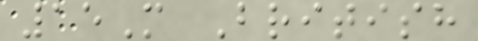15M British
